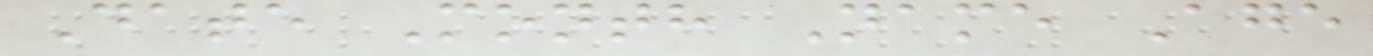Date Month Name Age
